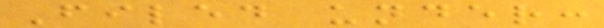Filed under:
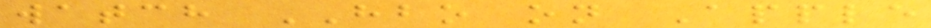watch HBO on Apple
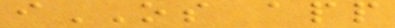iOS app
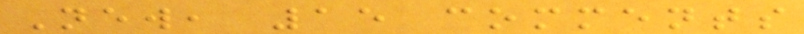New, 15 comments
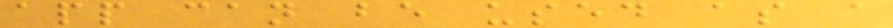app can be used as a
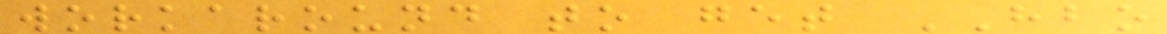workaround to get HBO
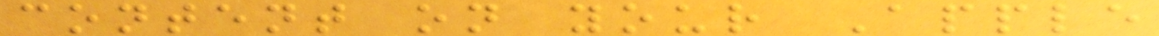content on your Apple
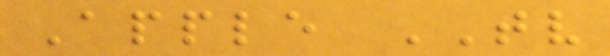Apple TV
